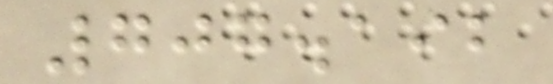707.192
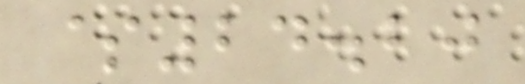$24.20
